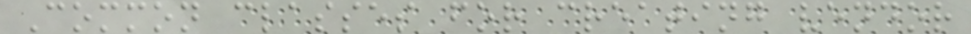Common classes for creating vendor
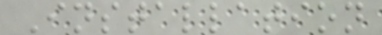Installation
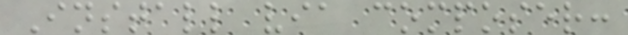Install via composer:
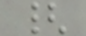{
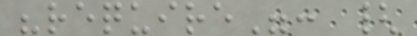"require": {
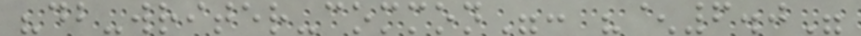"db-writer-common": "^6.0"
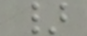}
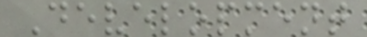Development
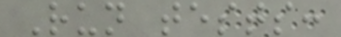Run tests:
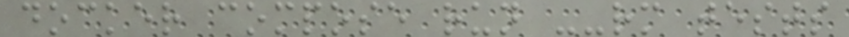docker compose run --rm tests
